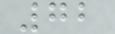72
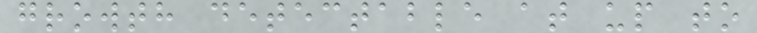growth detectable at up to
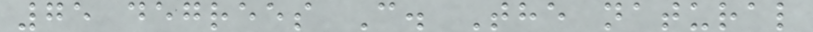75 degrees C. The natural
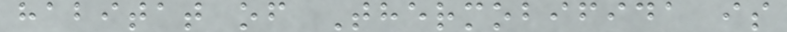habitat of Thermobifida is
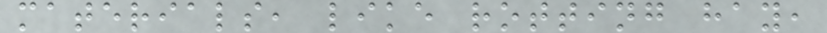materials, like rotting hay,
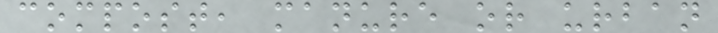compost, manure or urban
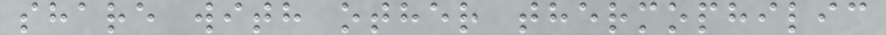share with other thermophilic
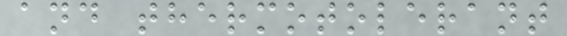and thermotolerant
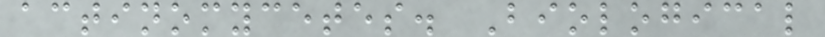actinomycetes. Biological
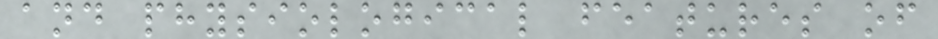and physiological features of
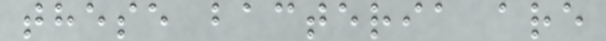these bacteria are
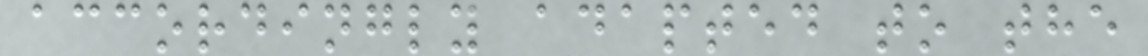accordingly adapted to the
